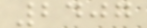2407
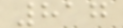817
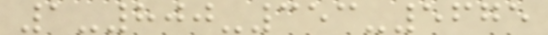1-800-353-5675
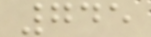745
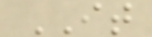IT
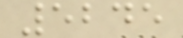5245
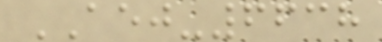AEJ-6638
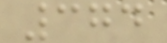374
